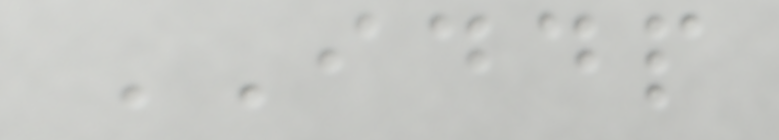IDDP
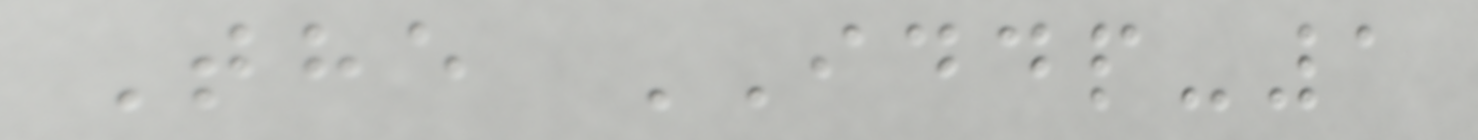The IDDP-1
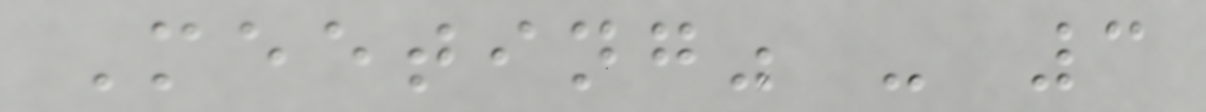Meeting" - 3
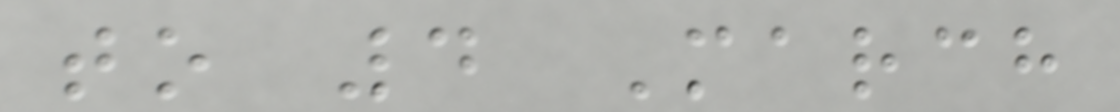to 4 March
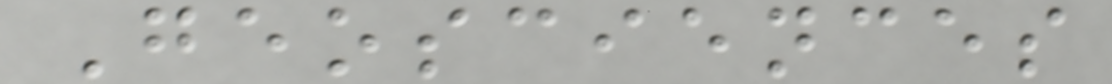Geosciences
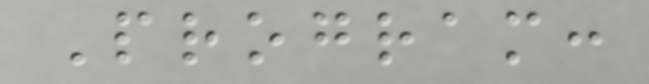Program:
